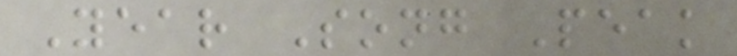Year Song Peak
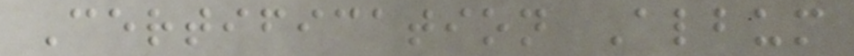Certification Album
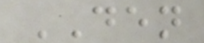DEN
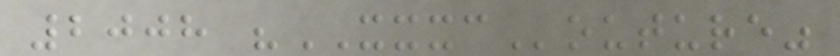2008 "XXXCouture"
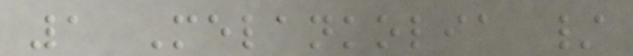1 Melankolia /
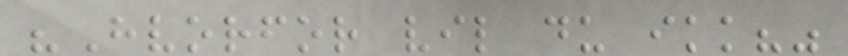"Hvorfor vil du ikk?"
